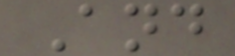And
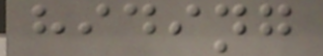hiding
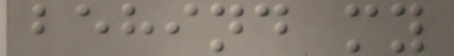behind my
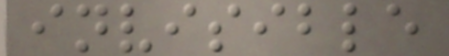invisible
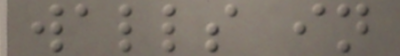walls in
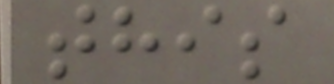this
